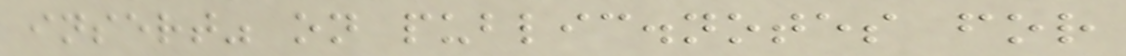insert" on public.notes for
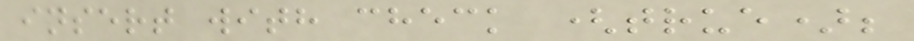insert with check (true);
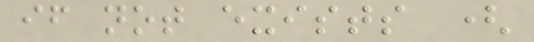if not exists (
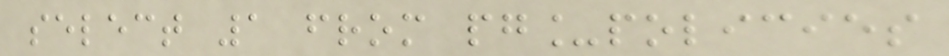select 1 from pg_policies
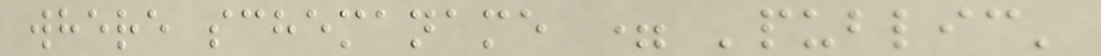where schemaname = 'public'
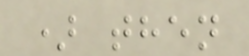) then
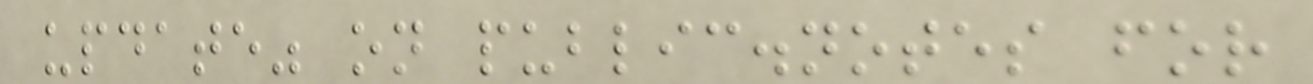update" on public.notes for
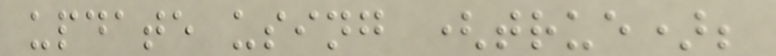update using (true);
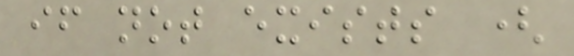if not exists (
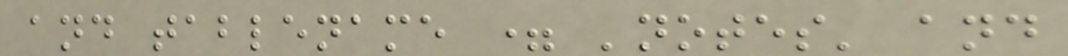and tablename = 'notes' and
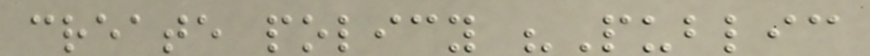create policy "Public
